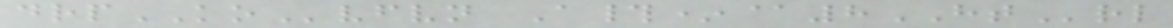drpKOvfvn A#*@8HTrl
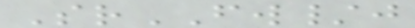SrFW/j
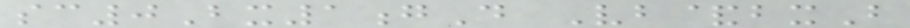sc0Bx1gD Vb&bxB
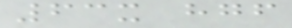63x hgf
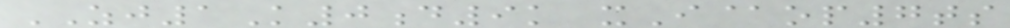ZJ1K0d9k xI@op7ts
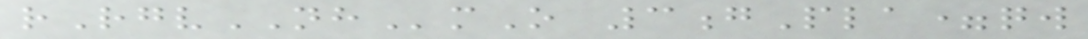rRgvNHmO 3gPla=qw
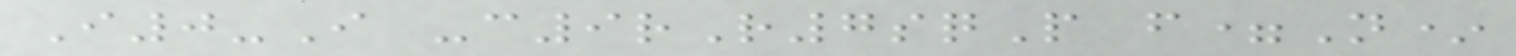I0-I -c9rR7sqP f=N*
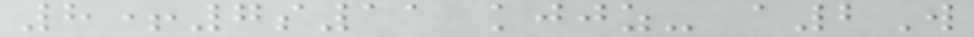8+7s11 kjjz- a2W
